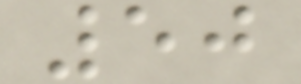50
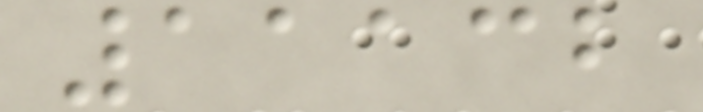11132
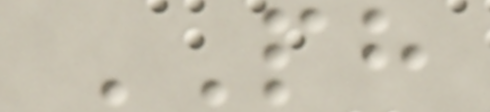PH
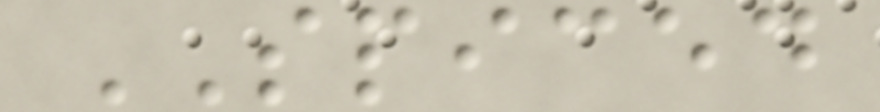SPICED
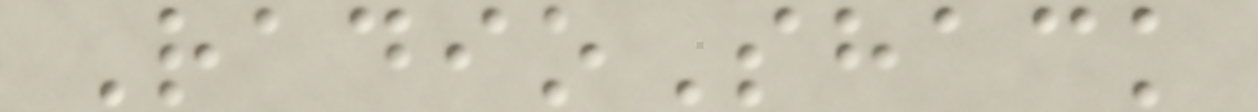RadioShack
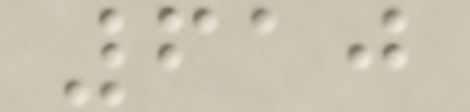610
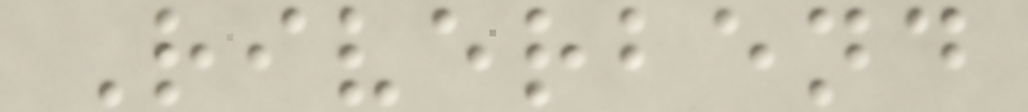Riverbend
